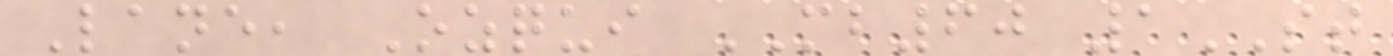Lane, Ozqui MB60 1ST
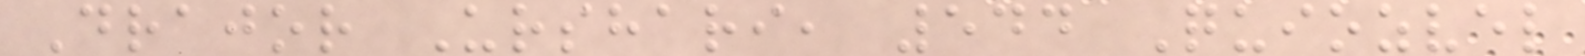Drajor Urshari, 544 Quiozvel
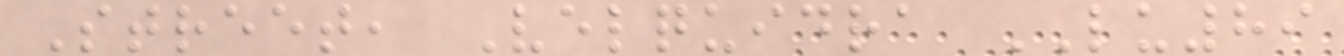Street, Velquidra LU89
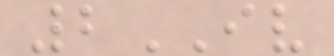2IV
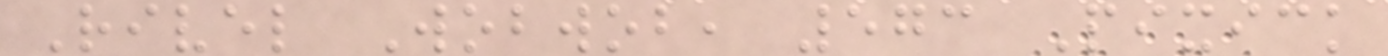Rivel Wobwob, 573 Pixick
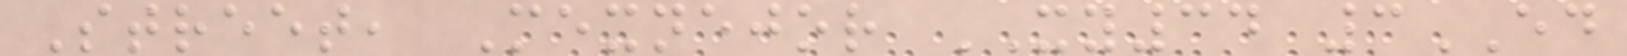Street, Mexnejor XY34 3ED
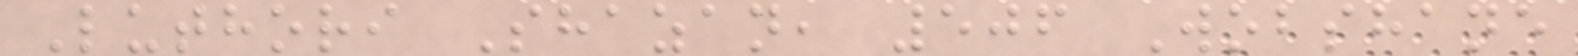Luthori Shazan, 506 Wobshane
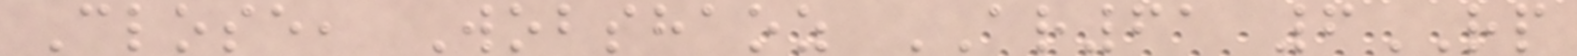Close, Wobshaoz AR61 6RP
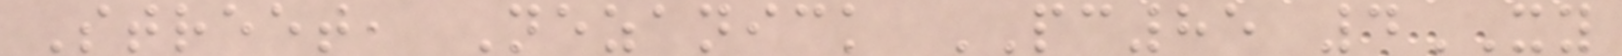Street, Nezanick PC85 4XY
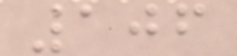106
